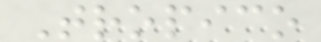Tropico
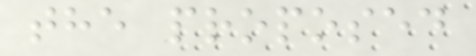the proposed
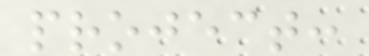project:
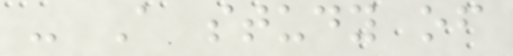- A study of
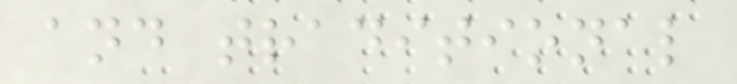and traditional
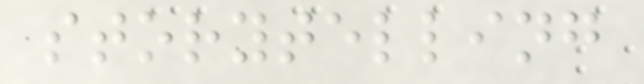storytelling
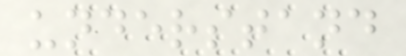understand
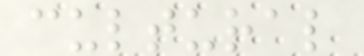cultural
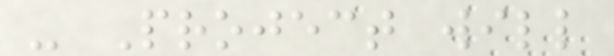- Project will
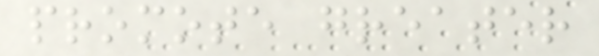promote greater
